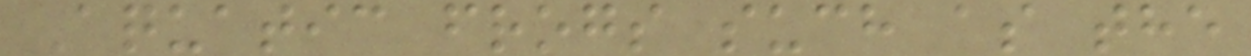Aquatic frogs such as the
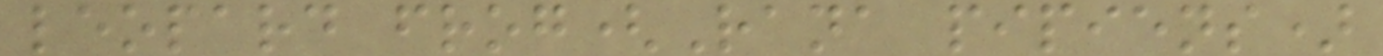leopard frog(Rana pipiens)
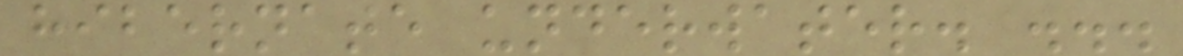hibernate underwater. ...
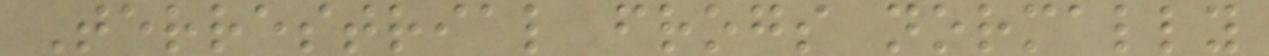Terrestrial frogs normally
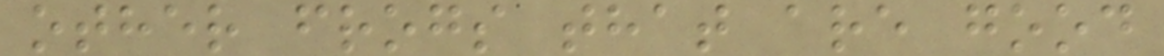other frogs that are good
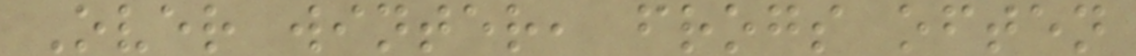Over winter, frogs often
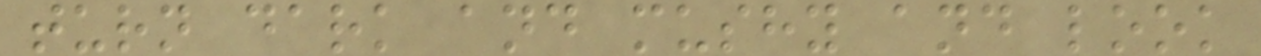turn dark and mushy and look
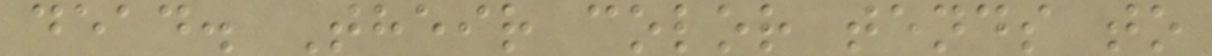dead. Their color tends to
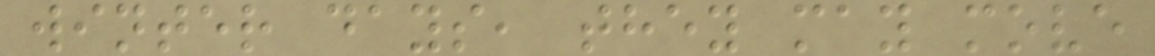winter days, they may move
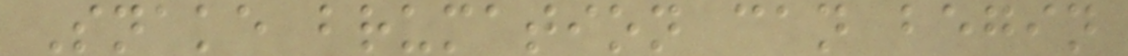Snake brumation can begin
